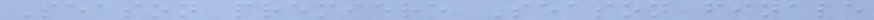Season premiere Season finale
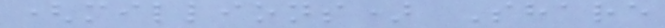(millions) Share
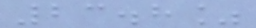23.8%
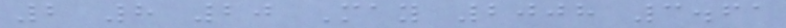2 8 20 May 2008 3.61
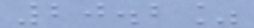20.2%
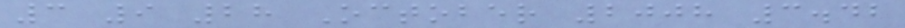3 9 28 October 2008 3.42
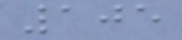105
